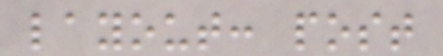layout: post
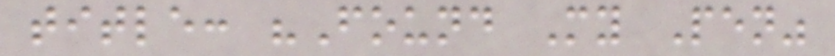title: "Found My Pen"
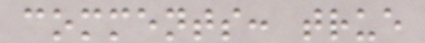comments: true
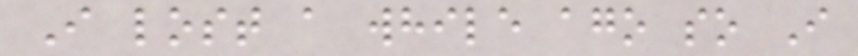I lost a while ago so I
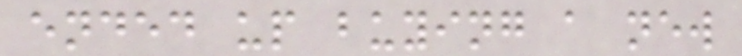ended up buying a new
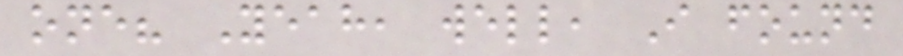one? Yeah, well, I found
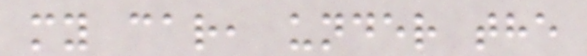my car, under the
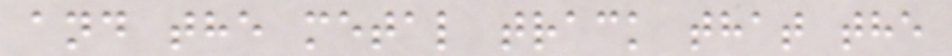and the metal track that the
